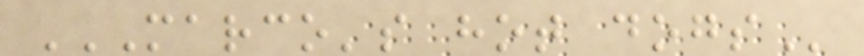MARCO'S HOT DOGS
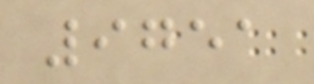9751
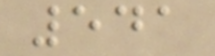541
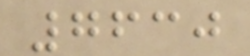7630
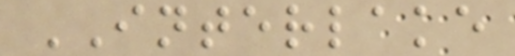INTERLAKE
